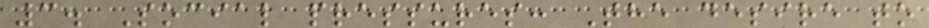3. Social pressures: The desire to
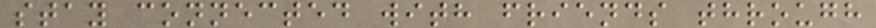stay connected with friends through
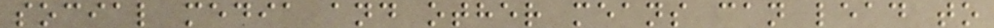social media and other means can lead to
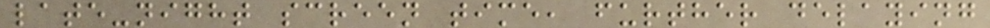late-night screen time, further delaying
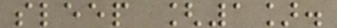sleep [1].
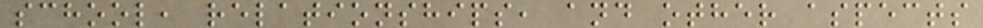school, relationships, and other aspects
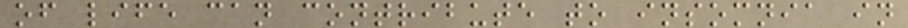of life can contribute to insomnia in
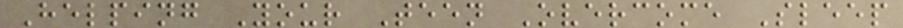Helping Your Teen Overcome Sleep
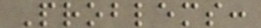Problems:
